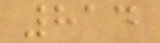814
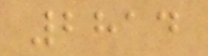2814
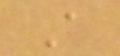A
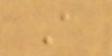A
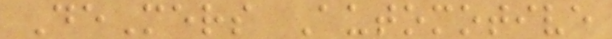DeMers Automotive
